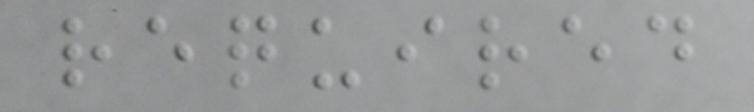required
